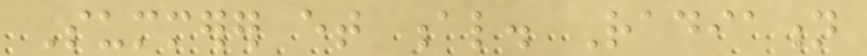Summerer et al. Radiation
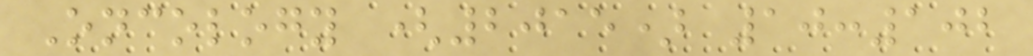Oncology (2015) 10:102
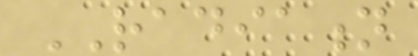RADIATION
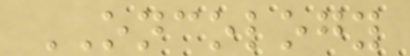ONCOLOGY
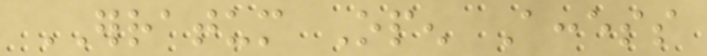ERRATUM Open Access
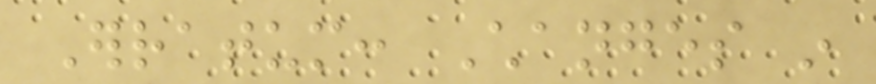Erratum: Changes in
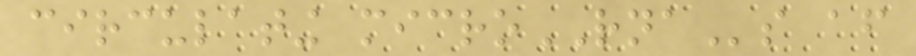circulating microRNAs after
